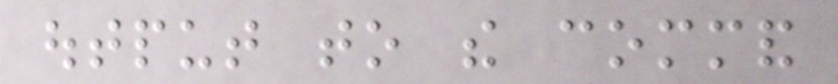output to the command
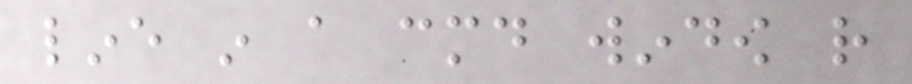line in a cmd window rather
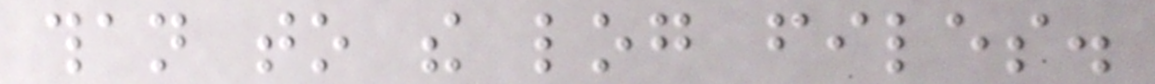than to the log files.
